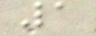1
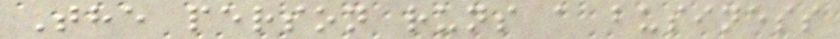The person runs a business
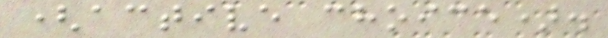(active choice).
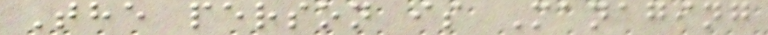The person is Managing
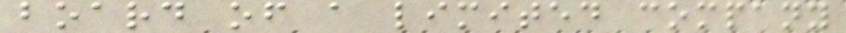board of a limited company
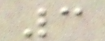3
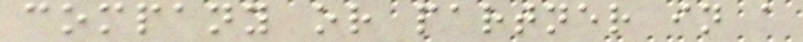company or partner in a
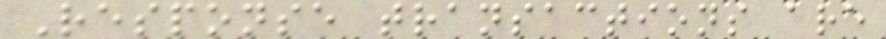Response transactions are
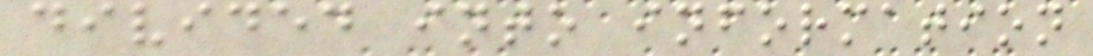divided into information
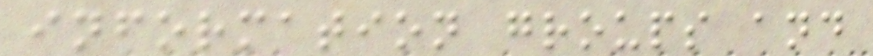information groups and
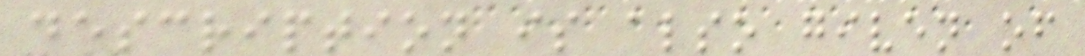description is also given of
